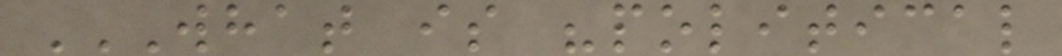WHAT IS "POLITICAL
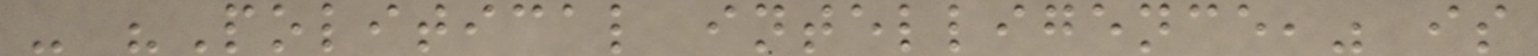- "Political intelligence," is
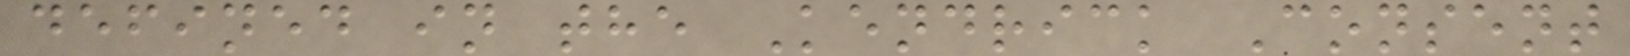defined in the Kendrick Consent
